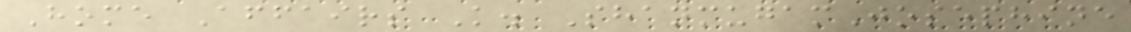Home Affairs K. ShanmugamJosephine
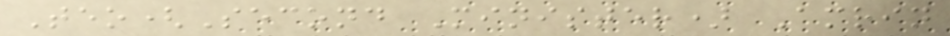Teo(Second Minister) Amrin
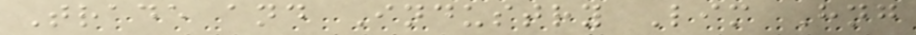Trade and Industry Lim Hng
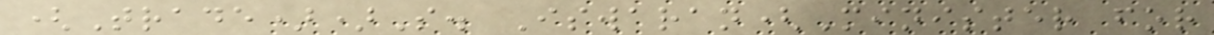(Trade))S. Iswaran(Minister for
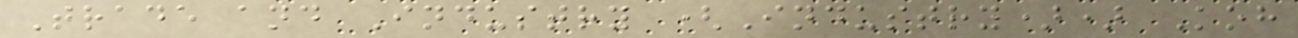Trade and Industry (Industry)) Koh
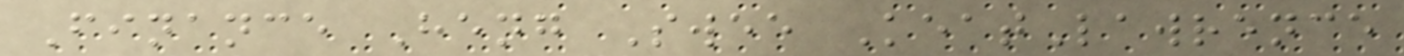Finance Heng Swee KeatLawrence
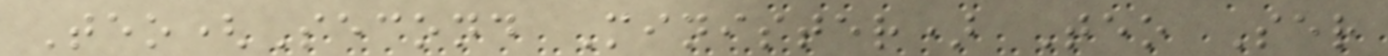Teo(Second Minister) Teo Ser
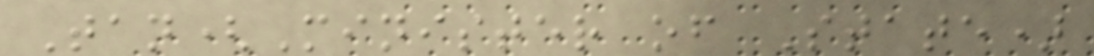Tan(Minister of State)
